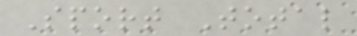Sport Total
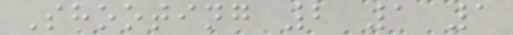Shooting 2 1 1
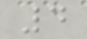4
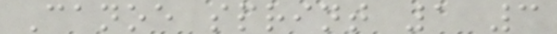Canoe sprint 1 3
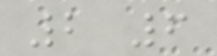2 6
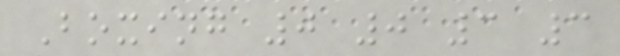Boxing 0 0 3 3
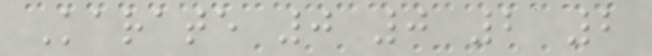Karate 0 0 2 2
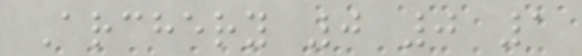Archery 0 0 1
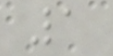1
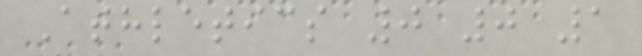Athletics 0 0 1
